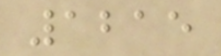1215
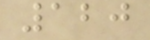120
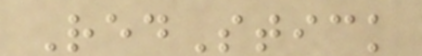RedStick
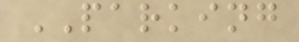PARKING
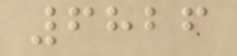6826
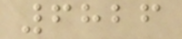6826
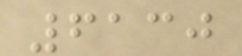6130
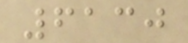6130
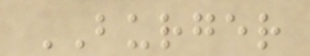BURGER
